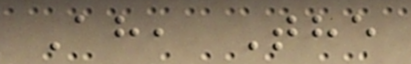Ah, The
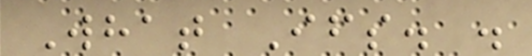What Ifs. .
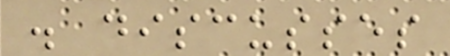. discusses
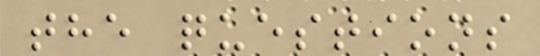the questions
